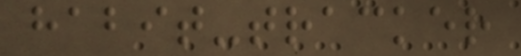habit-tracker
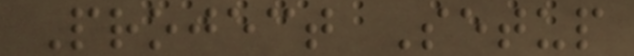Project Setup
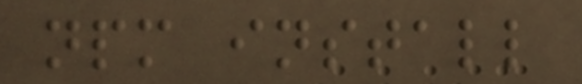npm install
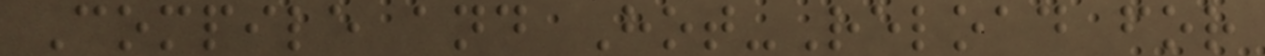Compile and Hot-Reload for
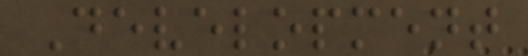Development
